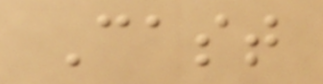Cast
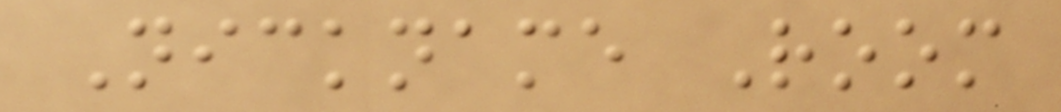Nickname Room
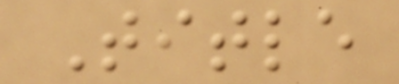Title
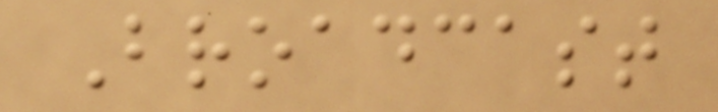Broadcast
